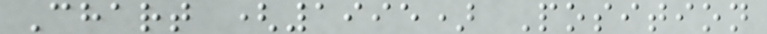Chart (1995) Position
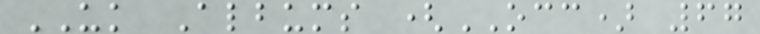UK Albums (OCC) 67
